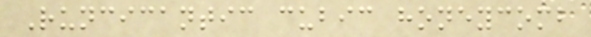Runcicantic cubic honeycomb
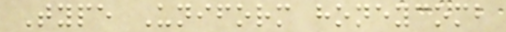Type Uniform honeycomb
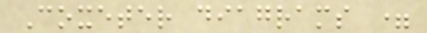Coxeter diagrams =
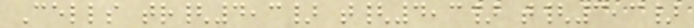Cells tr{4,3} t{4,3} t{3,3}
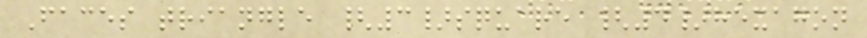Faces triangle {3}square {4}hexagon
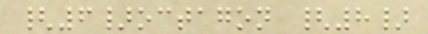{6}octagon {8}
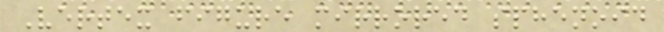Vertex figure mirrored sphenoid
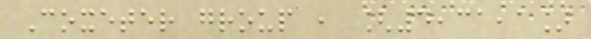Coxeter group , [4,31,1]
